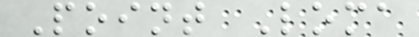Point Loma
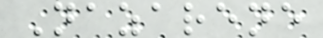Nazarene
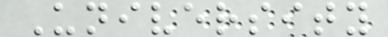University
